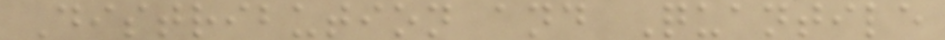Distribution and Quantile
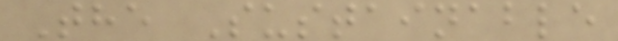The Sustainable
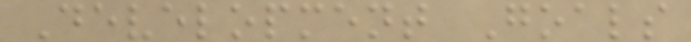Development Goals
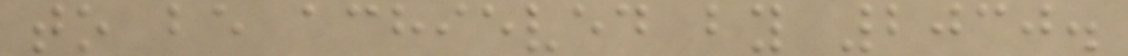to be achieved by 2030.
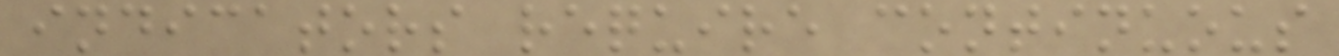indicators require continuous
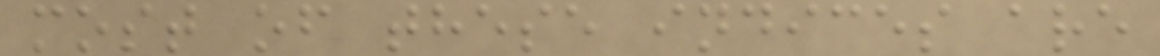most of these indices are
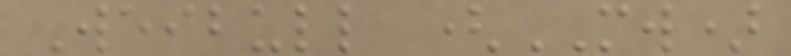Weibull (MW)
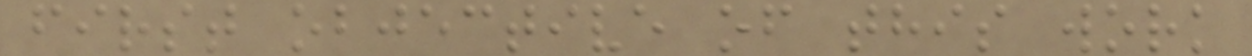first objective of this work
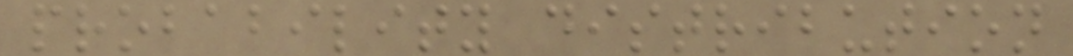probability distribution
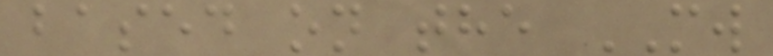based on the MW
